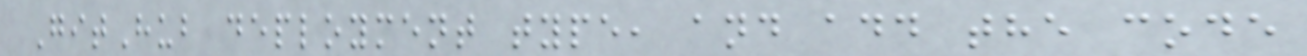GitHub deployment type, and add the code
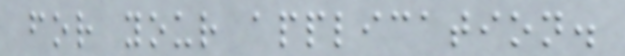for your application.
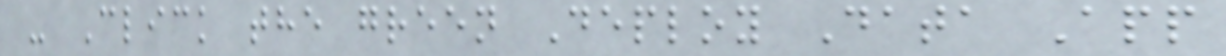- Click the green Deploy Data App
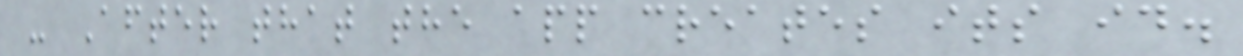- After that the app creates its id.
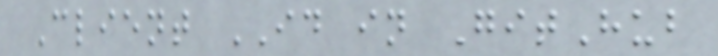Client ID in GitHub
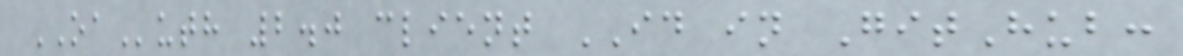OAuth 2.0 client ID in GitHub:
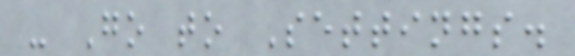- Go to Settings.
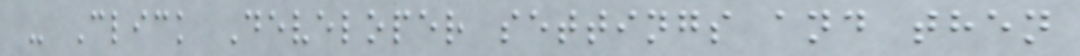- Click Developer settings and then
